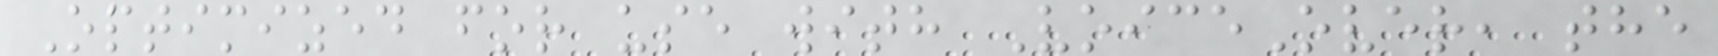Optimized for use with VoiceOver, the
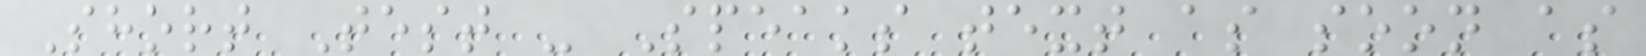Short Test - Speaks text as soon as
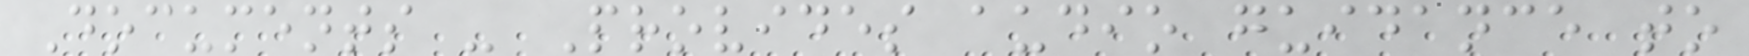Documents - Provides audio guidance to
